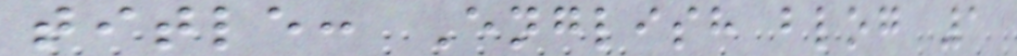title: English blog 1
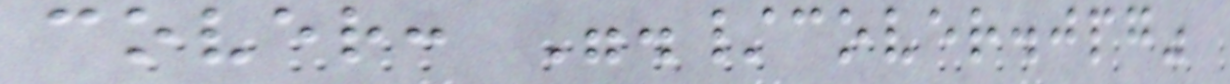cover: "./cover.jpg"
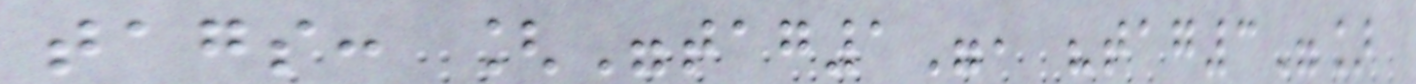tags: ["tag1", "tag3"]
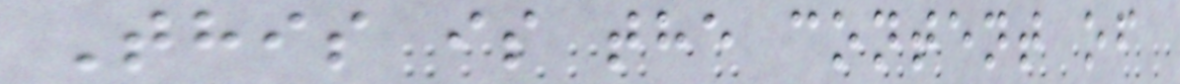This is the content of
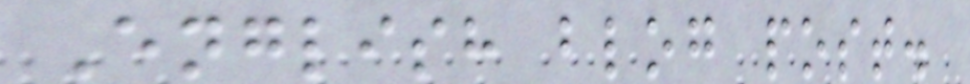English blog post.
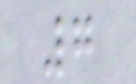7
